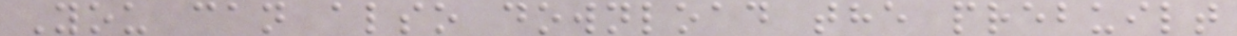You can also download the prebuilt
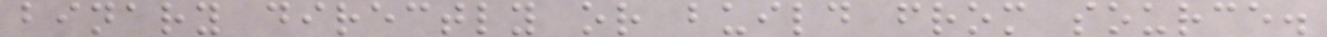binary directly or build from source.
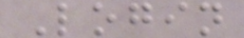Login
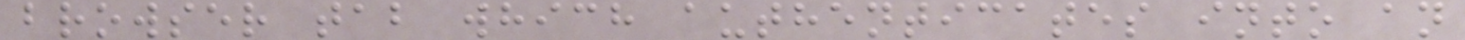browser tab which authenticates into an
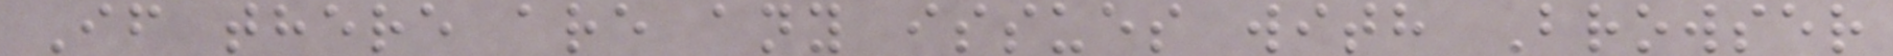If there are any issues with Browser
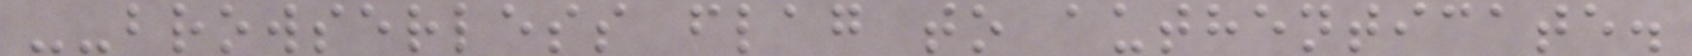--browserless flag to authenticate.
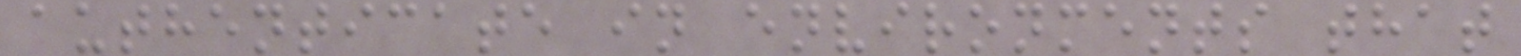authenticate in environments that
